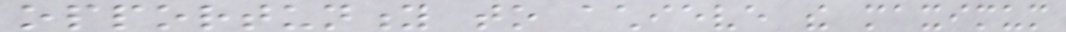opportunity to achieve the maximum
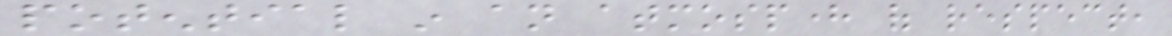potential in an atmosphere of respect,
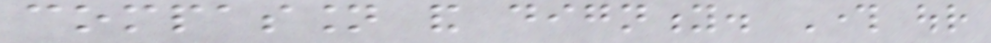compassion and dignity. Through our
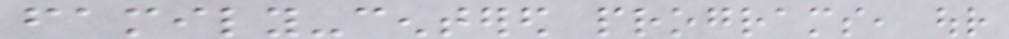family-centered programs, our
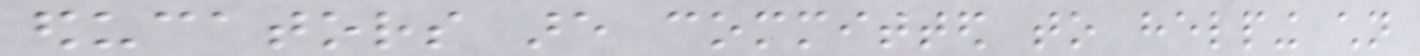educators are committed to helping children
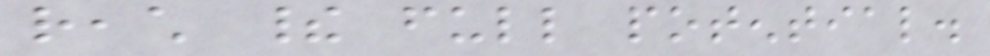reach their full potential.
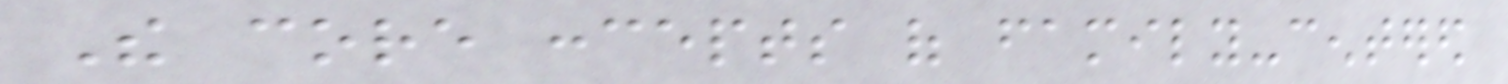The core concepts of family-centered
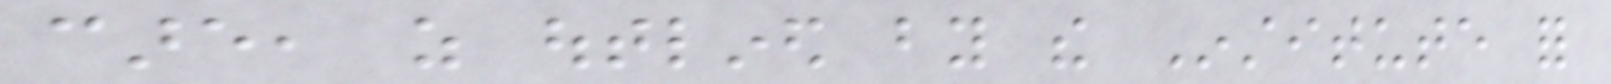care, as outlined by the Institute for
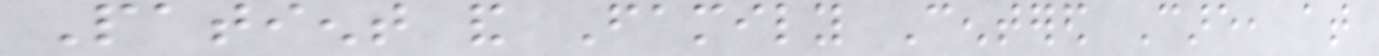Patient and Family Centered Care, at
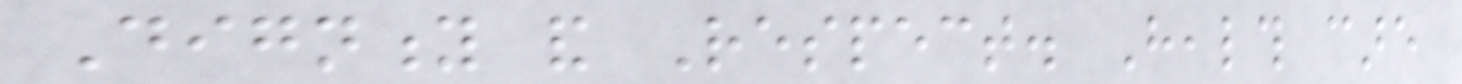Dignity and Respect. Health care
